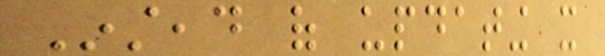Instead of updating it
